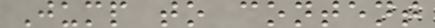Jump to content
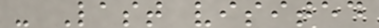- Last visited
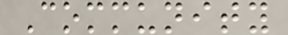Community
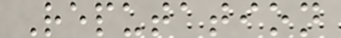Reputation
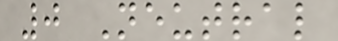0 Neutral
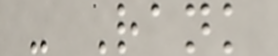- Rank
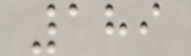189
